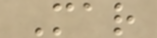Mar
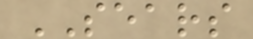SEARS
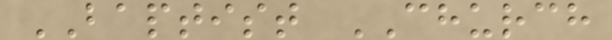BAPTIST CHURCH
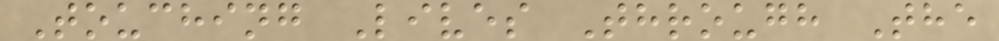Touching Lives Through The
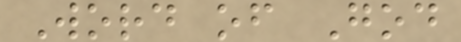Word of God
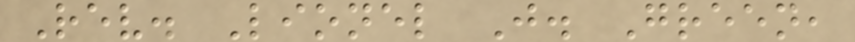Rev. Lionel J. Green,
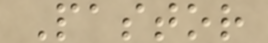Pastor
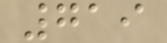719
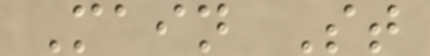Main St
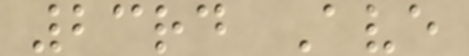23rd Ave
